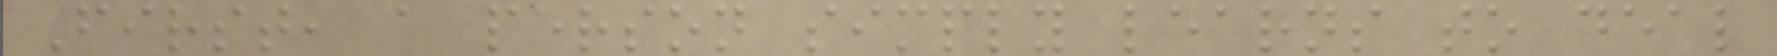First, a person simply learns to deal
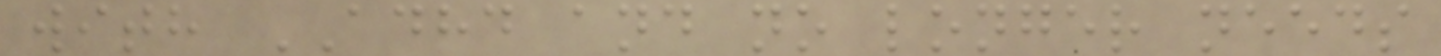with ADHD and no longer needs
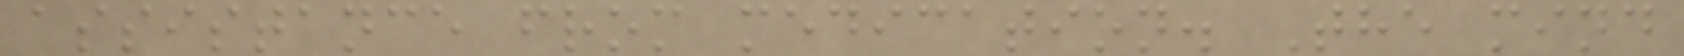assistance from medication. The mind
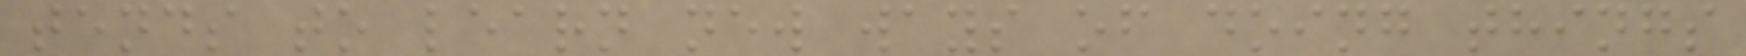tends to learn new ways of doing things
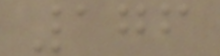176
